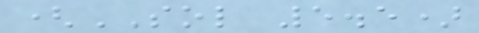(SOL 5.5)
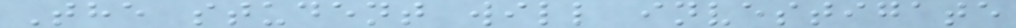The student will investigate
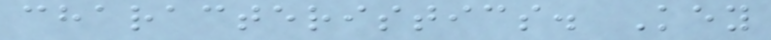characteristics. Key
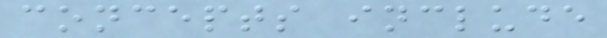concepts include
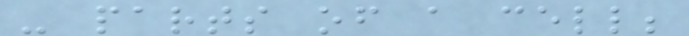- parts of a cell;
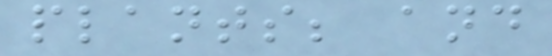plants; and
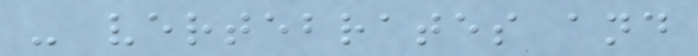- vertebrates and
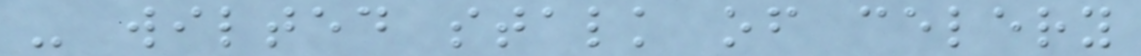- wilted stalk of celery
